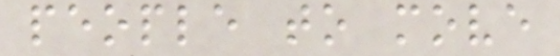people to move
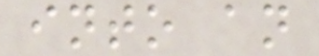into an
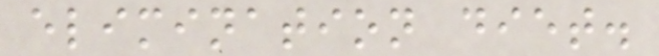elimination diet.
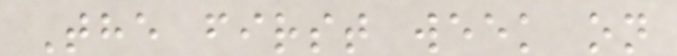The first week on
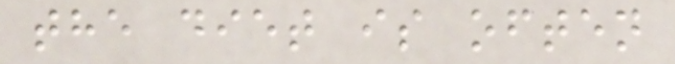the diet is often
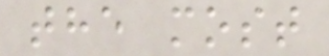the most
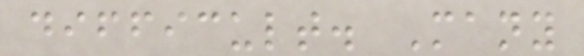difficult. Many
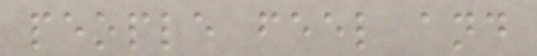people feel and
